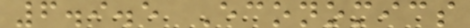6.9.5 Economics
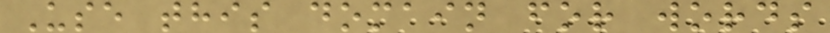Use this domain for words
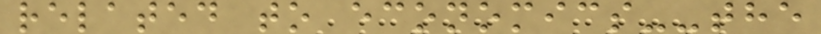related to economics--the
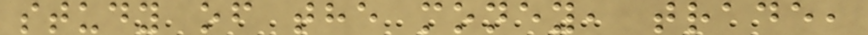study of the money, trade,
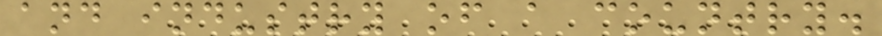and industry of a country.
